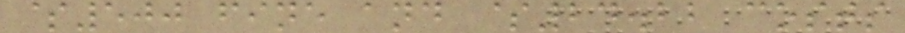$500 fine and $24.22 costs
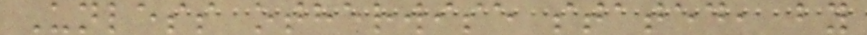Unless otherwise stated, by
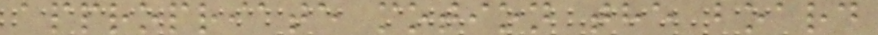appropriate motion the board
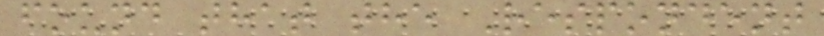found that the Respondent
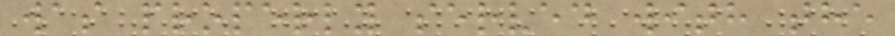was properly served with the
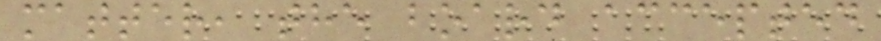matter, the board accepted
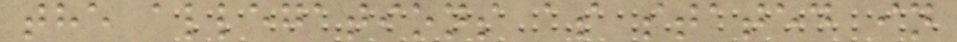the allegations as stated in
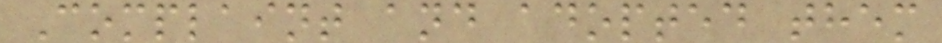Complaint and adopted them
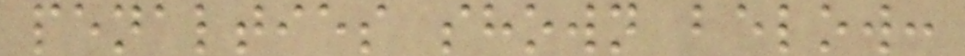penalties shown below:
